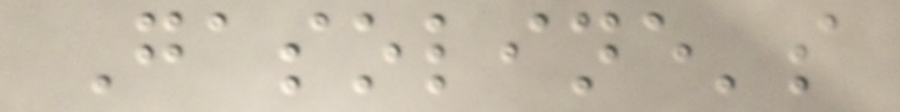Gasoline's
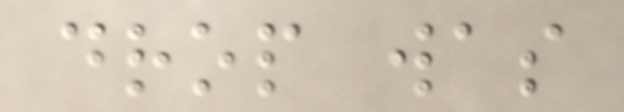drop was
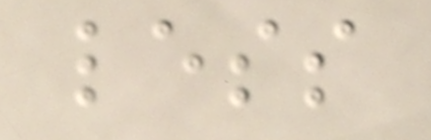less
